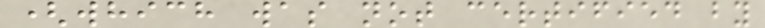(which was not certified by
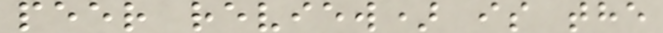peer review) is the
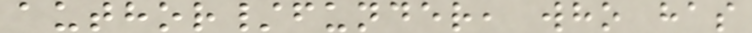author/funder, who has
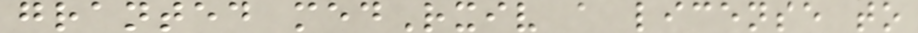granted medRxiv a license to
